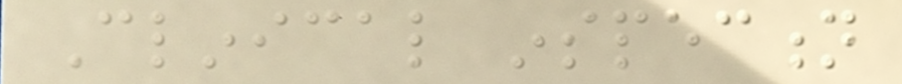Clinical inspection
